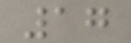17
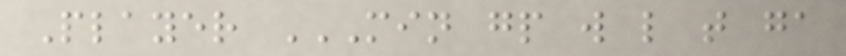Player MIN GP W L T GA
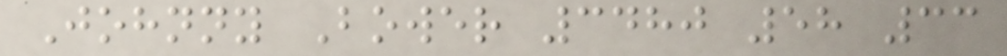Johnny Bower 3480 58 33
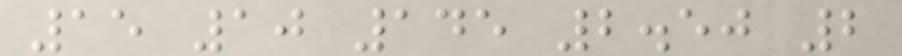15 10 145 2.50 2
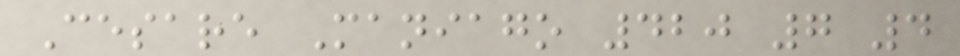Cesare Maniago 420 7 4
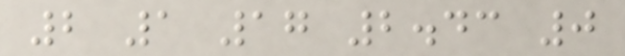2 1 17 2.43 0
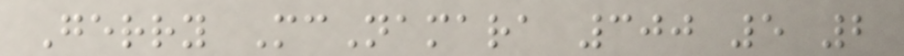Gerry McNamara 300 5 2
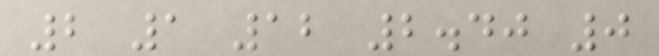2 1 12 2.40 0
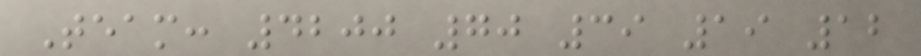Team: 4200 70 39 19 12
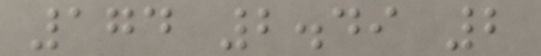174 2.49 2
